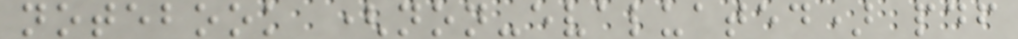notebook (non-evaluated) pdf
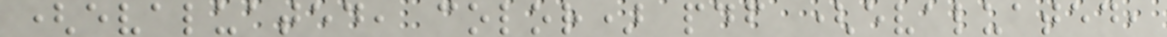(evaluated, color) pdf (evaluated,
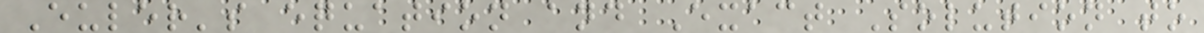Euler's equation and Exact Solution to
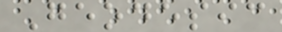Geodesic
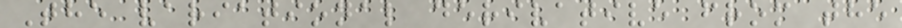The variational derivative from the
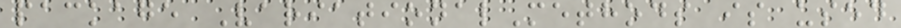package VariationalMethods is used
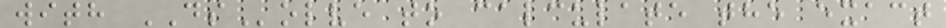with DSolve to calculate the exact
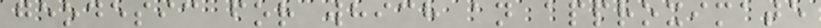geodesic for which an approximate
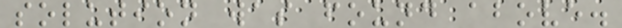solution was found above.
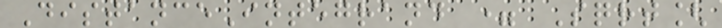DistanceIntegrand = Sqrt[
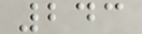243
